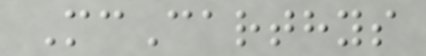McCarthys
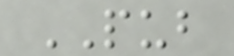PUB
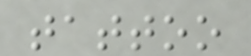tattoo
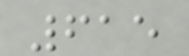615
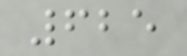625
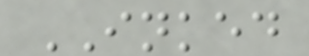INKED
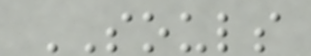SOULS
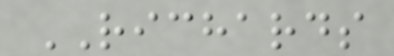RICHARDS
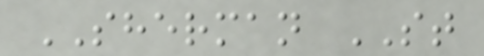SHERMAN ST
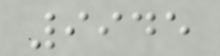9945
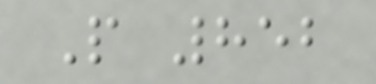P 852
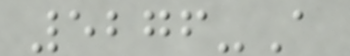5276-A
